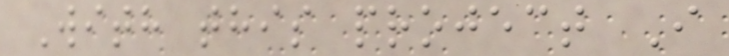With this project I
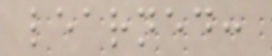learned:
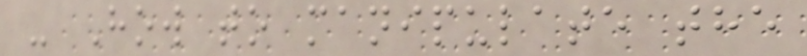- How to manipulate the
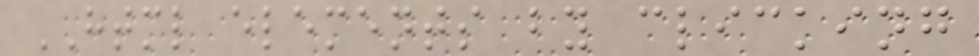HTML elements by clicking
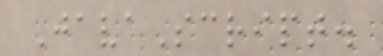JavaScript.
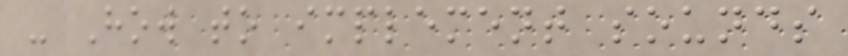- How to implement sounds
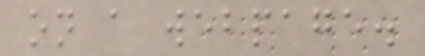on a webpage.
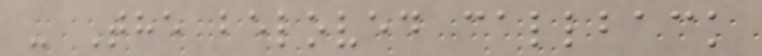- The beloved callback
